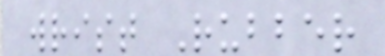wrist Rubber
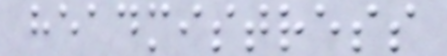headmistress
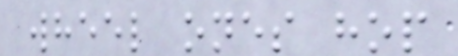wheel ones hop
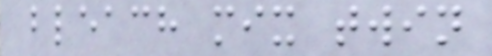bleach mix twin
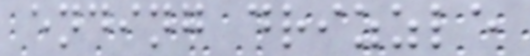ending drizzle
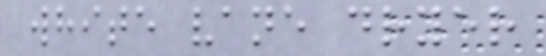white vane dryer
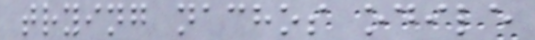trying nachos odile
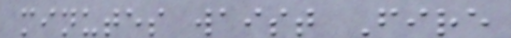minutes waist Fire
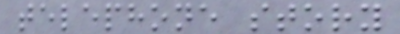telephone story
